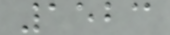1523
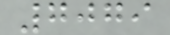7079
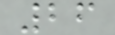26
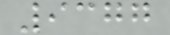9377
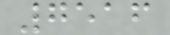7516
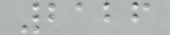2126
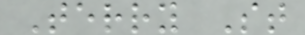Terry St
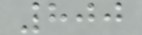800
